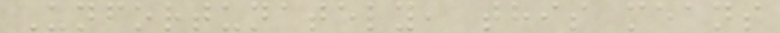Unfortunately, this means
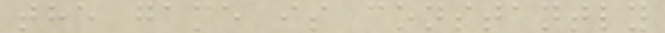the game is constantly
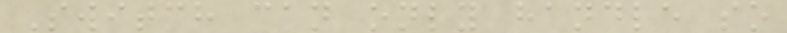Switch can only handle so
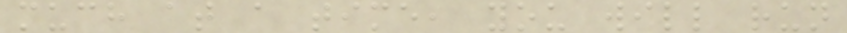much at a time, you will run
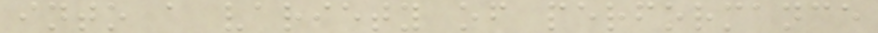into a variety of performance
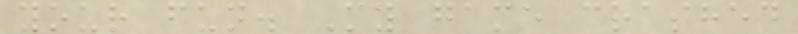your fun. My game crashed
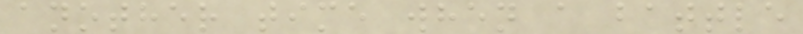another time when a battle
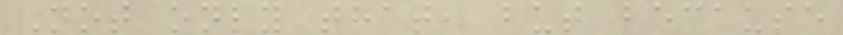Not only that, but because
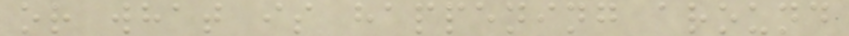or what is happening around
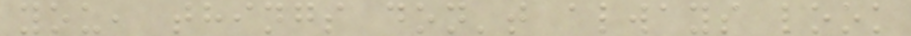you, things don't always look
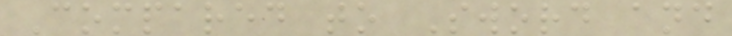Compared to Sword and
